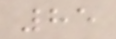85
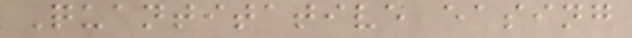Quantitative easing
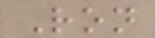Ron
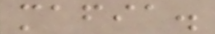mafia.
